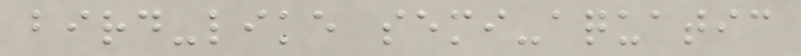bird-like semi-aquatic
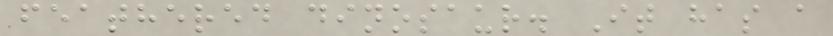feathered dinosaur. It has a
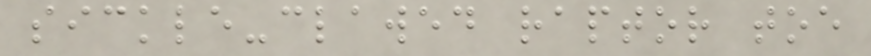sickle-clawed raptor toe
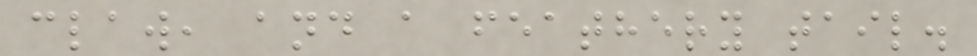claw, and a feathery tail.
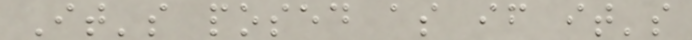It's posed as if it's
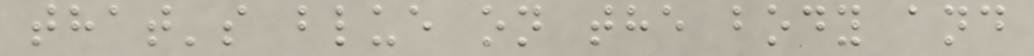that's blue on the body and
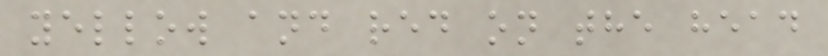yellow and red on the head
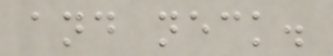and neck.
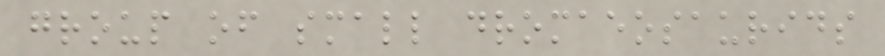group of small dromaeosaurids
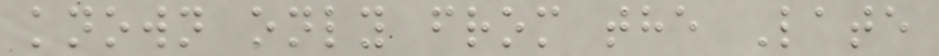known only from the Late
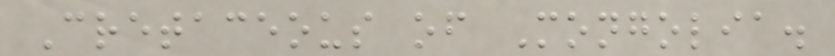Cretaceous of Mongolia.
